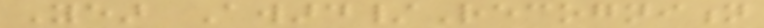Year Award/Recognition
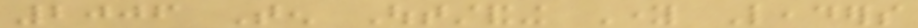2006 Ten Outstanding Young Leaders
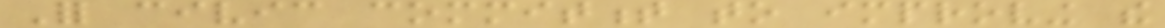For civic commitment to improving the
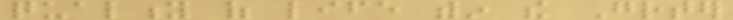quality of life within the Greater
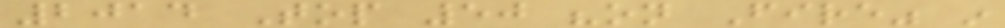2014 Top 50 "on Fire" in
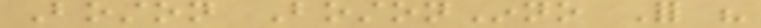Boston BostonInno For his
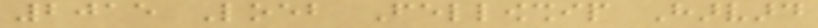2015 Loeb Fellowship Harvard
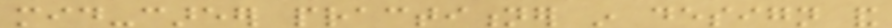mid-career practitioner in design and
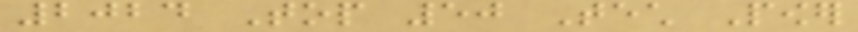2024 Top 50 Tech Power
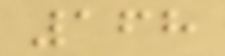168
